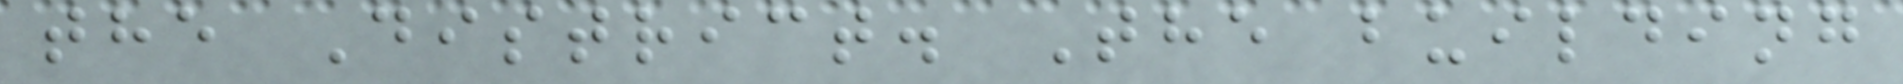the District. The building
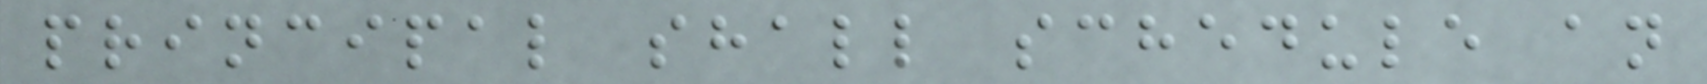principal shall schedule an
